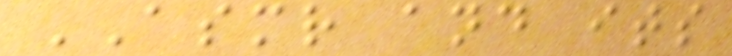ASMR and its
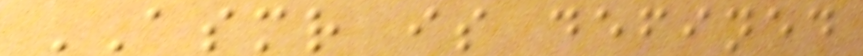ASMR is defined
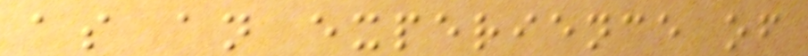as an experience of
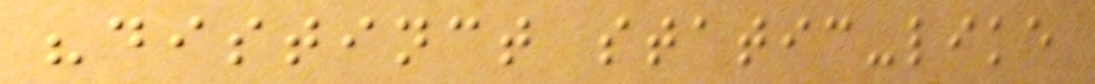"distinct static-like
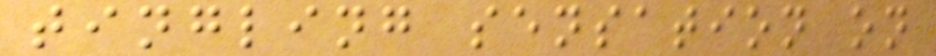tingling sensation on
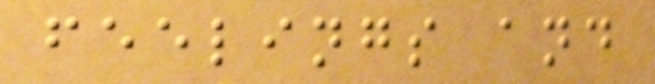feelings and
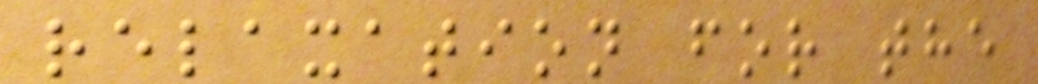relaxation for the
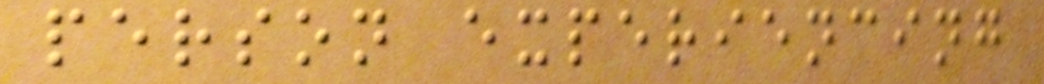person experiencing
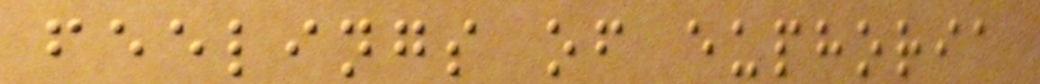feelings of euphoria
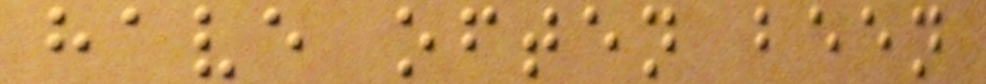have often been
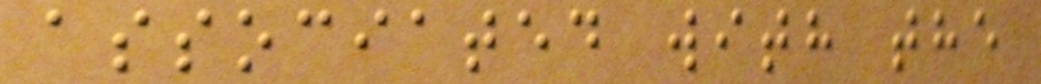associated with the
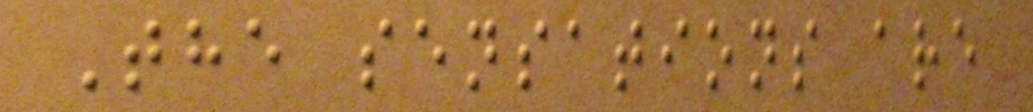The sensations are
